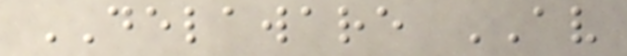DELAWARE AV
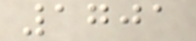1701
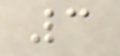3
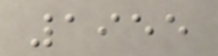1955
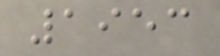1953
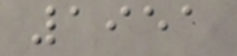1951
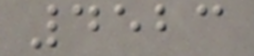4523
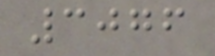3076
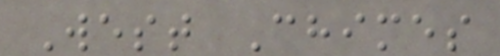West Chimes
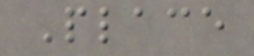Place
